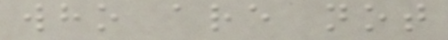who are not
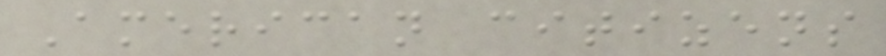American citizens
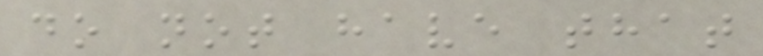do not have that
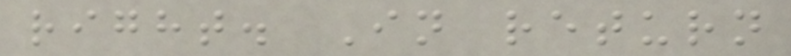right. In return
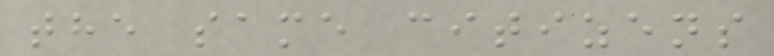the same citizens
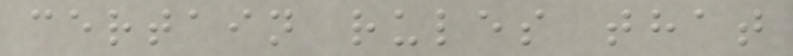certain rules that
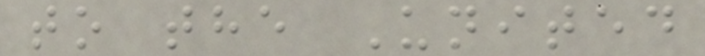to the United
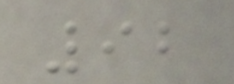92
